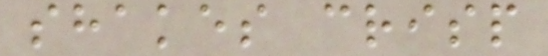shakes crisp
